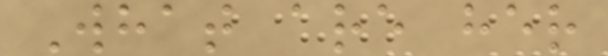What are her
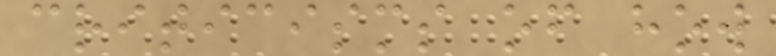criticisms of how
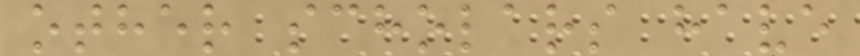other scholars have
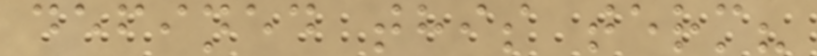defined this term?
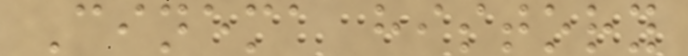Cinema history
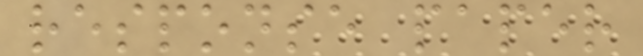response paper
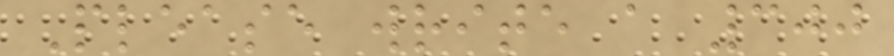Please write a 300
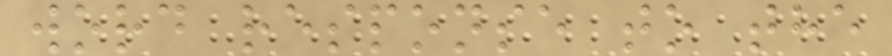word response to the
